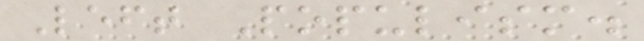Left Populism.
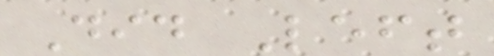Did Left
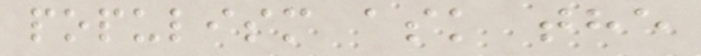populism ask the
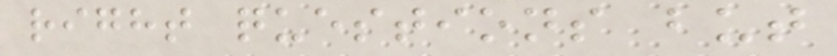right questions but
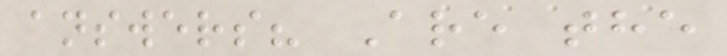answers? Are the
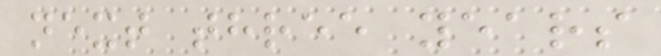next three years
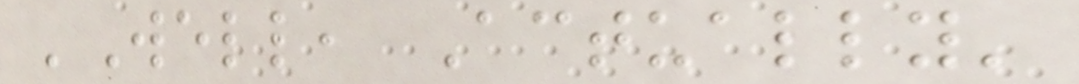'Well, Actually'
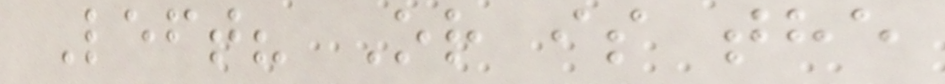Left? Or is the
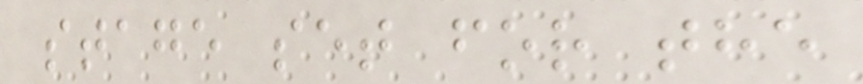stage set for the
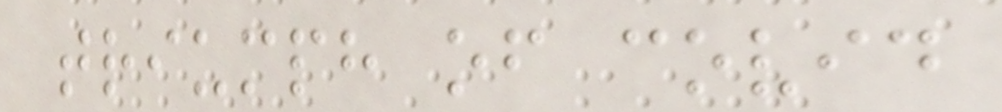triumph of covid
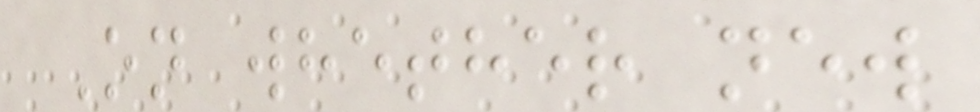On whether new
